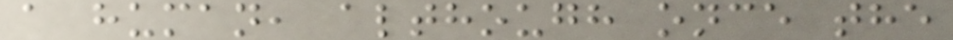a human, although once the
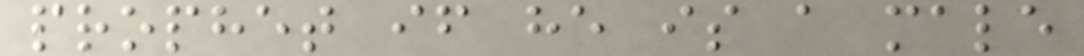prophet if he is a male
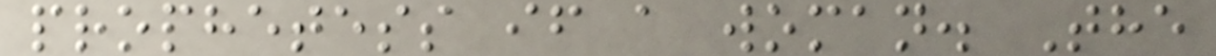prophetess if a woman. The
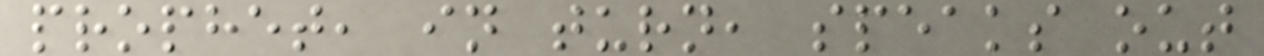prophet, in turn, speaks out
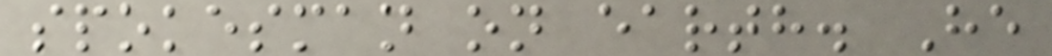spokesman on earth. He
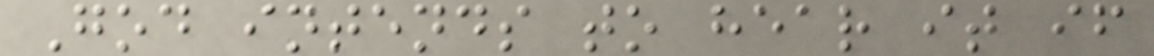God intends to hear it if
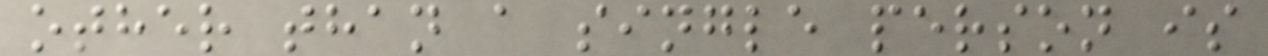other than a single person is
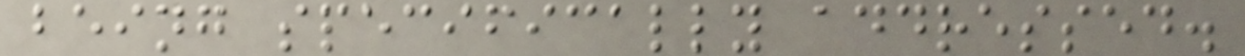being specifically addressed.
